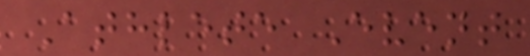Athlete Event
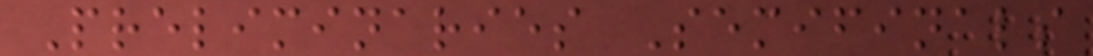Preliminaries Semifinals
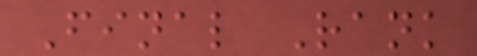Final Rank
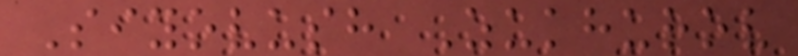Siyovush Zukhurov
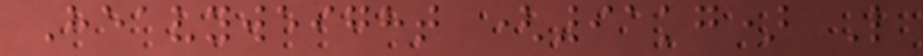Heavyweight (91kg) L
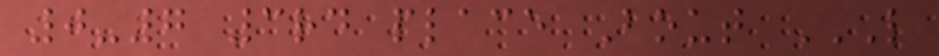0-7 3rd place Bout L
